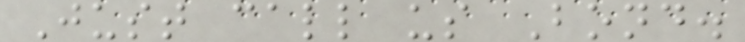Just call us Bond.
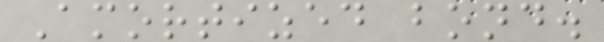Amortized bond.
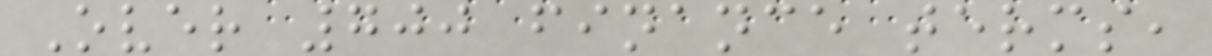Over 700 finance terms,
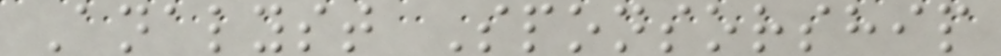Analyst Sponsorship
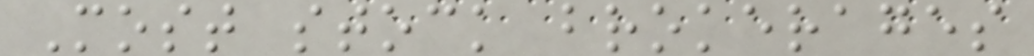Most stock brokerages
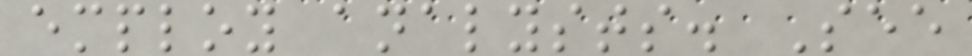employ analysts. See
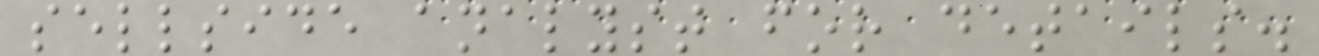sellside analyst for details.
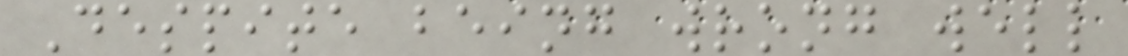Despite being wrong well
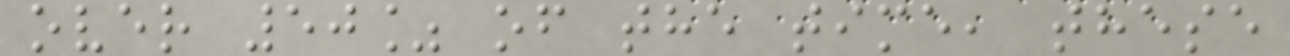over 50% of the time, these
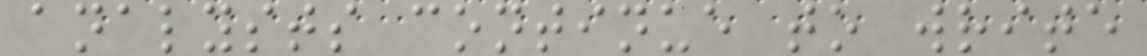analysts continue to write
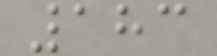183
